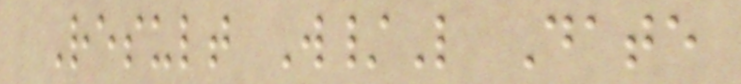Result W/L Date
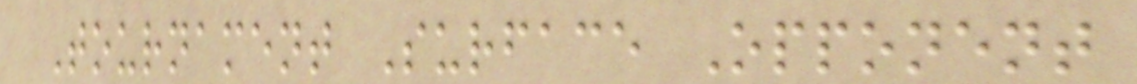Tournament Surface Opponent
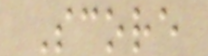Score
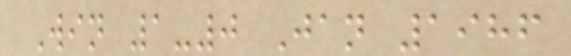Win 1-0 Jan 1986
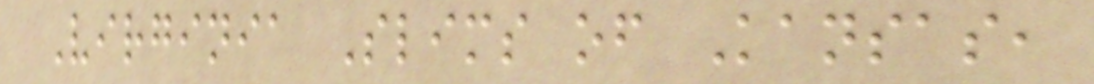Virginia Slims of Kansas,
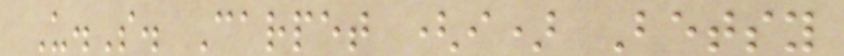U.S. Carpet (i) Betsy
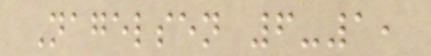Nagelsen 6-1,
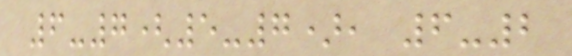6-7(5-7), 6-2
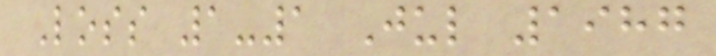Loss 1-1 Jul 1987
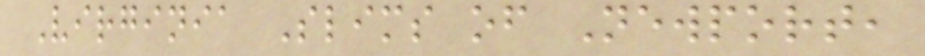Virginia Slims of Newport,
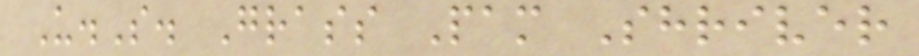U.S. Grass Pam Shriver
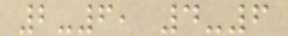2-6, 4-6
